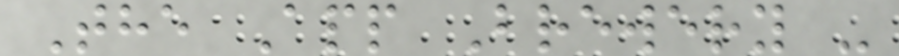The App Brewery -
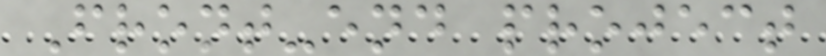Front-end project
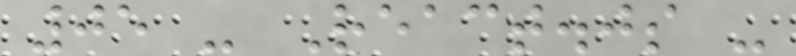05 - React.js -
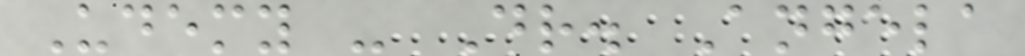Udemy - Dr. Angela
